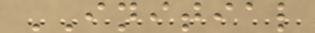INITIAL
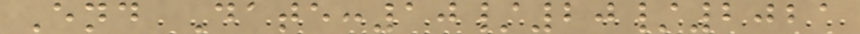End Date:10/20/2021
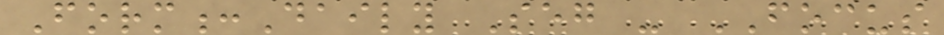Form:Daily Seg - FOCUS
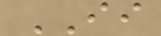II
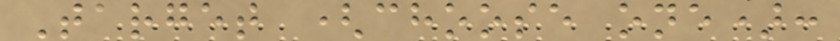Target (choose one):
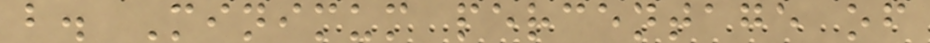b. Minimum percentage of
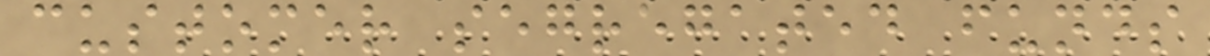customer segregated funds
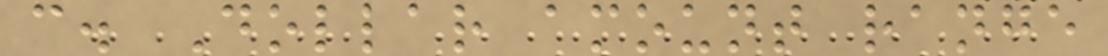c. Dollar amount range
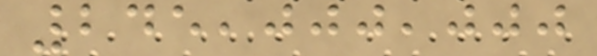245,000,000
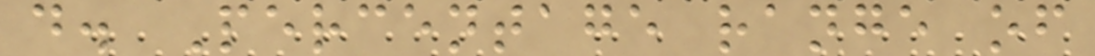d. Percentage range of
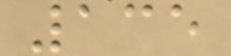135
